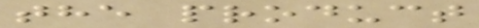the product
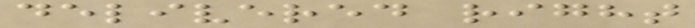delivered right
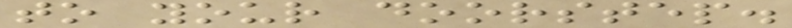to your doorstep.
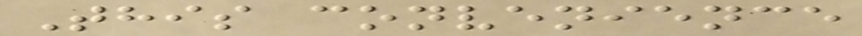This convenience
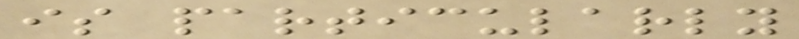is particularly
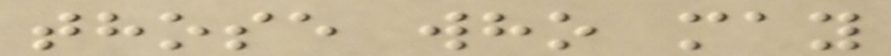those who may
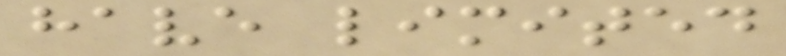have limited
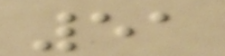51
